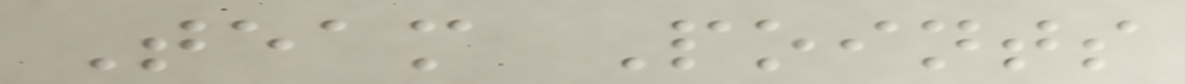Team Points
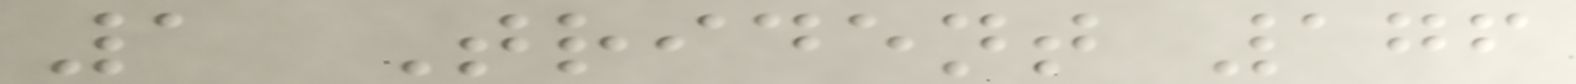1 Trident 176
